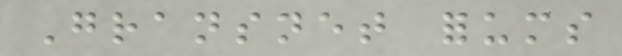Gransnet forums
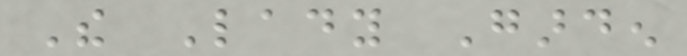The Lady Garden
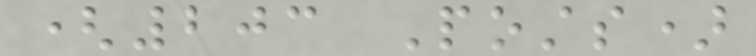(203 Posts)
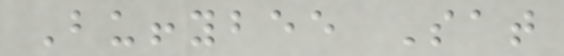Buffybee Sat
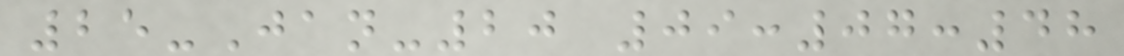25-Jan-20 09:07:48
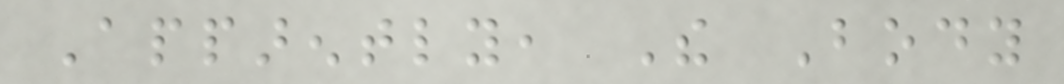Apparently, The Body
